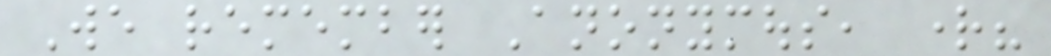We remember Anonymous, right?
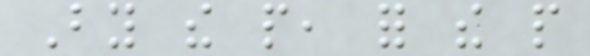By the people, for the people
